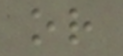or
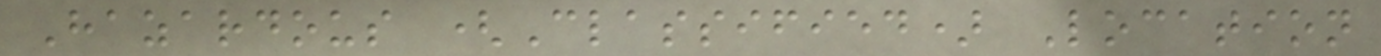Hazardous (Classified) Location
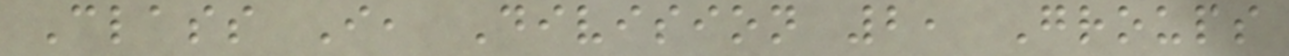Class I, Division 2, Groups
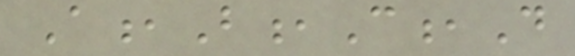A,B,C,D
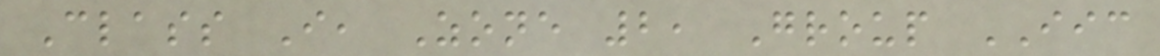Class I, Zone 2, Group IIC
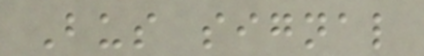Bus signal
